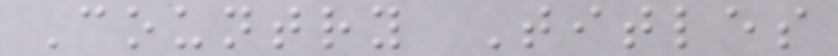Country Titles
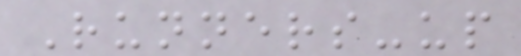Runners-up
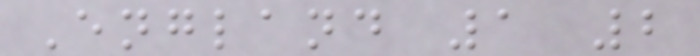England 1 2
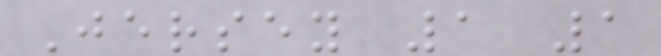Jersey 1 1
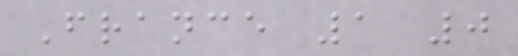France 1 0
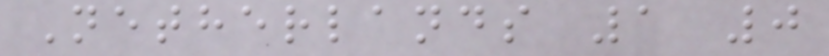Netherlands 1 0
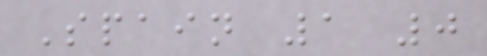Spain 1 0
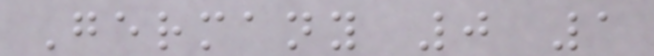Germany 0 1
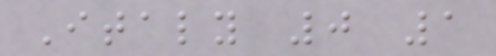Italy 0 1
